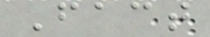Fact
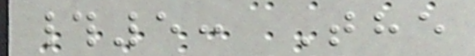#5: The
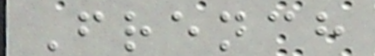French
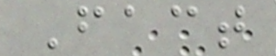Fact
